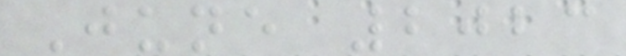June 2023
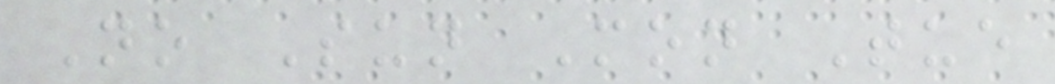No Sun Mon Tue
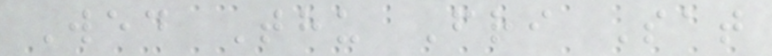Wed Thu Fri Sat
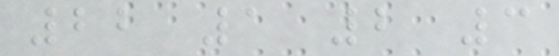22 1 2 3
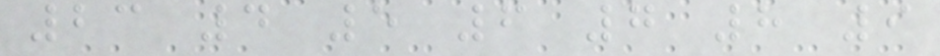23 4 5 6 7 8 9
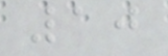10
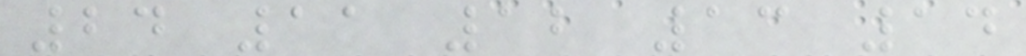24 11 12 13 14
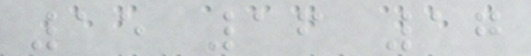15 16 17
